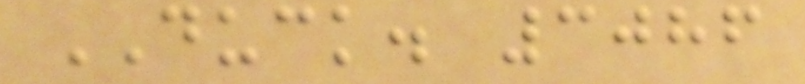DUCK. 3086
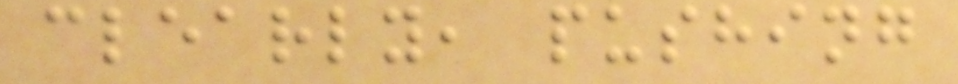clearly, pushing
